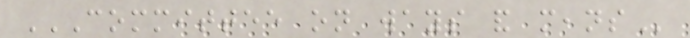COMMITTEE ON WAYS AND MEANS
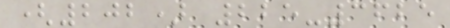(202) 225-3625
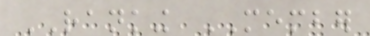RANKING MEMBER
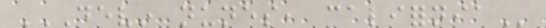DEVIN NUNES, CALIFORNIA
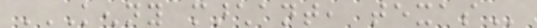KENNY MARCHANT, TEXAS
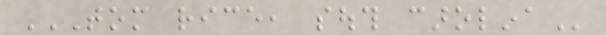TOM RICE, SOUTH CAROLINA
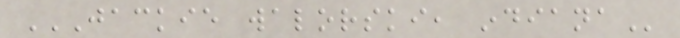JACKIE WALORSKI, INDIANA
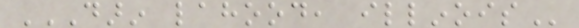DARIN LAHOOD, ILLINOIS
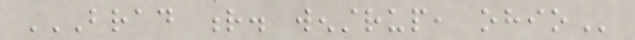BRAD R. WENSTRUP, OHIO
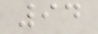94
